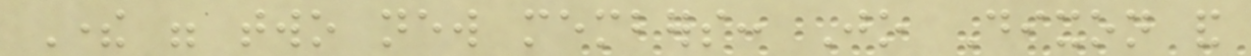There were two new members: Jo Dixon and
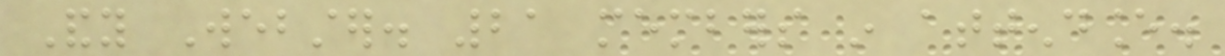Andy Webster. 21 members in attendance.
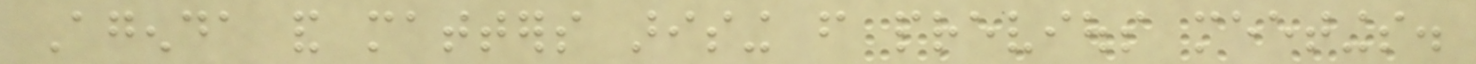Agenda and matters arising from previous meetings.
